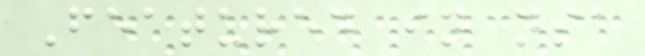Featured in nsa
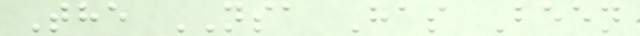The NSA Has Been
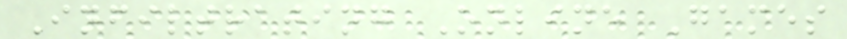Infiltrating Online Games
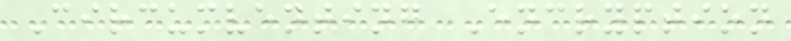Circumventing Encryption
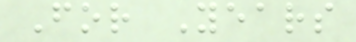For Years
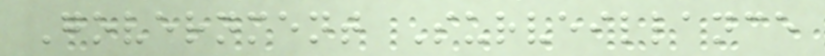Government Surveillance
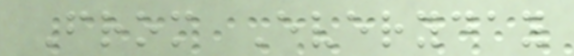From Everyday
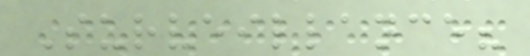Surveillance?
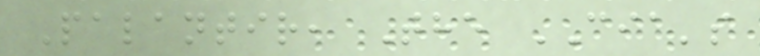Palantir, The CIA's
